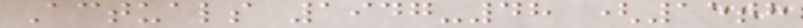Actuals 1947-48 (15th
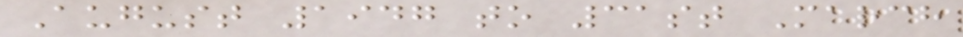August 1947 to 31st March
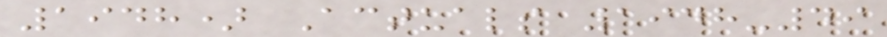1948) Actuals 1948-49
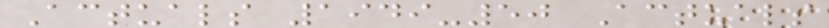Actuals 1949-50 Actuals
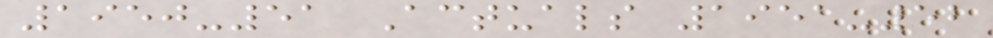1950-51 Actuals 1951-52
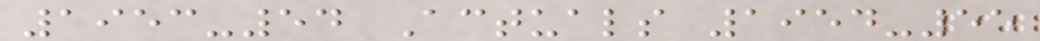1953-54 Actuals 1954-55
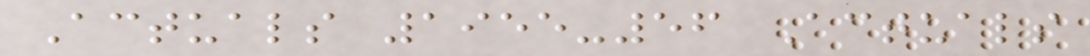Actuals 1955-56 Actuals
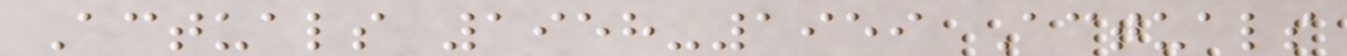Actuals 1958-1959 Actuals
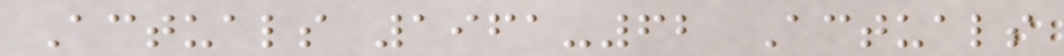Actuals 1961-62 Actuals
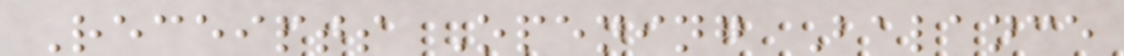Receipts Opening Balance
